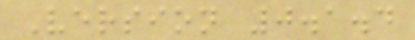Version 0.1.4
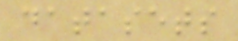datasets
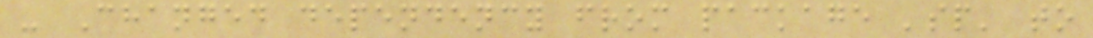- Changed dependency from package 'sp' to
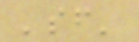'sf'
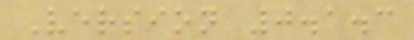Version 0.1.3
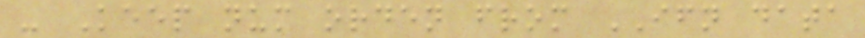- Keep num orden from IFN data
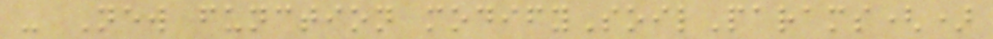- New function modifySoilParams()
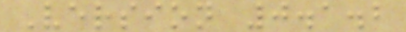Version 0.1.2
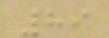89
